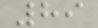89
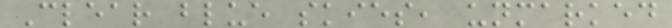Clear blue skies, unmarked
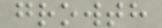growth
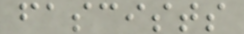fascists
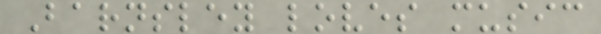Barnsley loves music
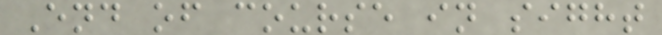End of course in sight
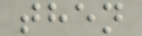then
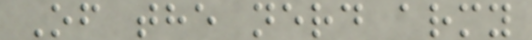Of the nerd army
